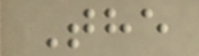The
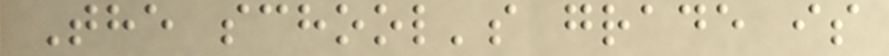The school's grade is
